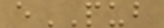ePUB
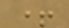+
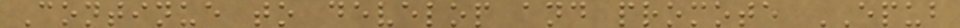Continue to develop and promote EPUB
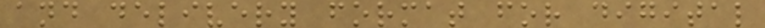and delivery format for digital
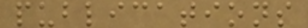publications
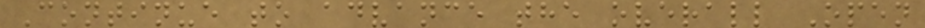Continue to advance the overall Open
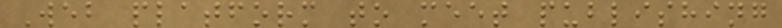Web platform to meet publishing
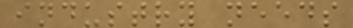industry needs
